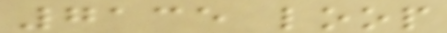7135 loop
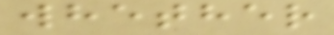whether
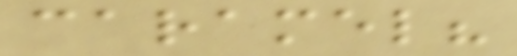caramel?
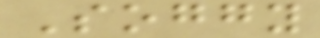Soggy
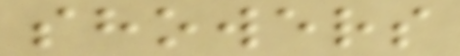showers
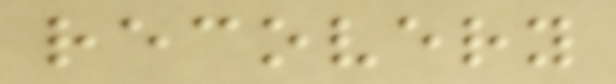recovery
